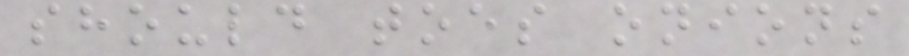should toes onions
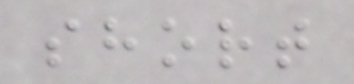short
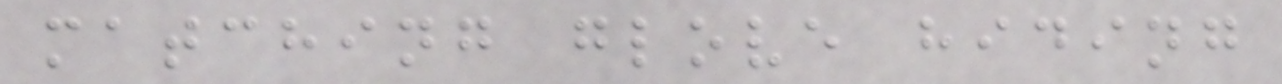matching glove hiding
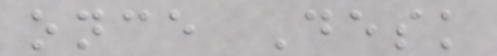once Desk
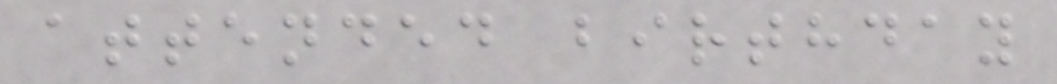attended birthday
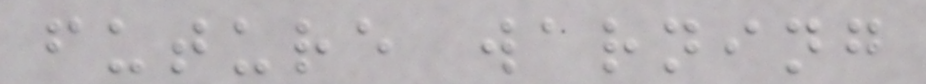future warning
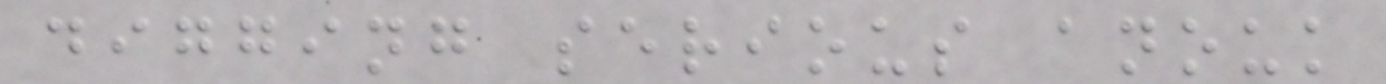digging serious anouk
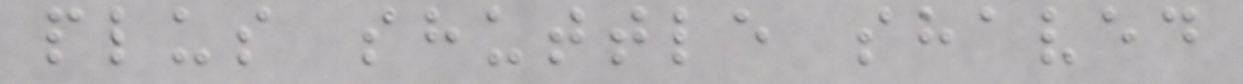plus shuttle shaved
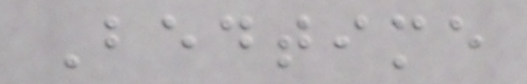Bedtime
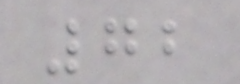72
